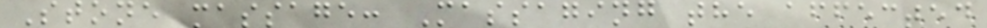Stone massage: Massaging the affected
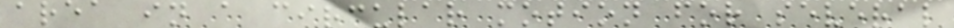area in a circular motion for several
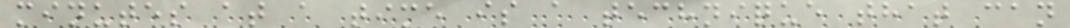minutes at a time is a technique that can
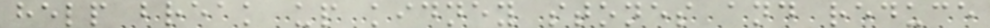help break up kidney stones and reduce
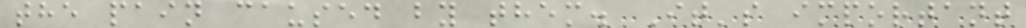the pain caused by them. It's important
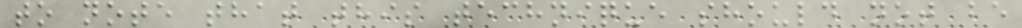to note that this technique should not be
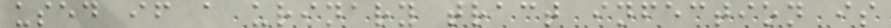used if a urinary tract infection is
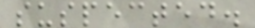suspected.
